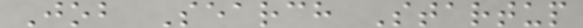Job Search Startup
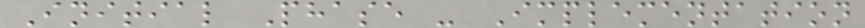Initial Phase - Implementation
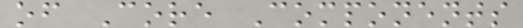of Core Components
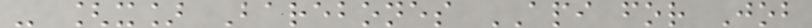- [x] Barebones API for Job
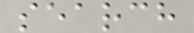search
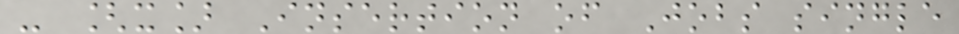- [x] Insertion of Jobs single
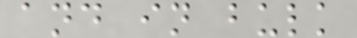and in bulk
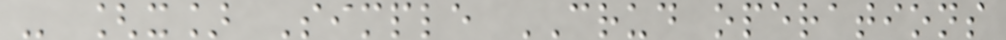- [x] Simple CRUD operations
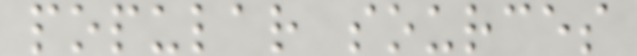popular sources
